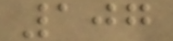107
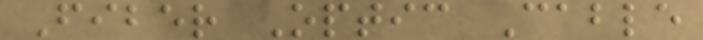Fiber Optic Cable
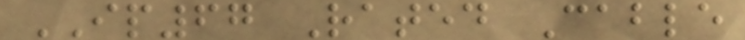IP67 Rated Cable
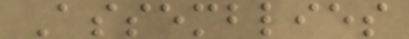Assemblies
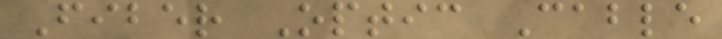Fiber Optic Cable
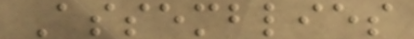Assemblies
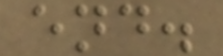end.
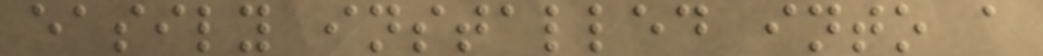easily installed into a
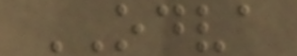ODVA
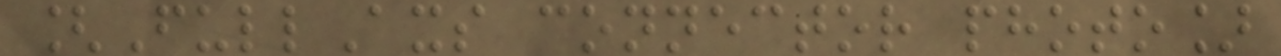[FullAxs connector photo]
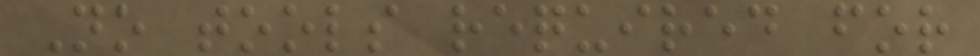No tools required for
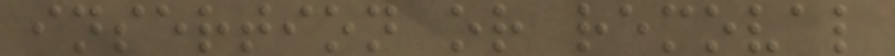insertion or removal
